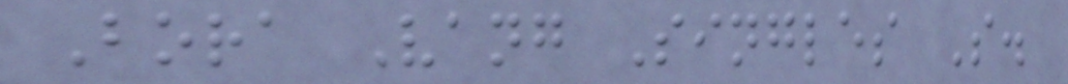Bora Vang Singles S.
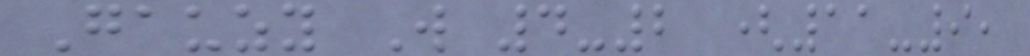Gauzy W 4-2 (11-9,
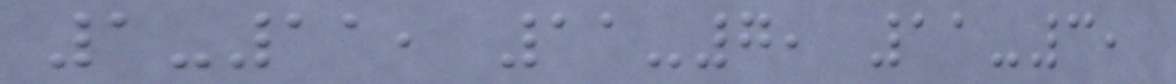1-11, 11-7, 11-3,
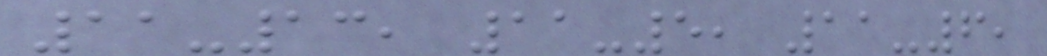11-13, 11-5, 11-6,
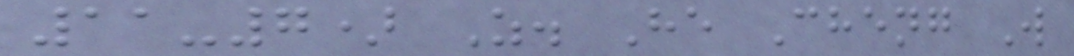11-7) Z. He Cheng W
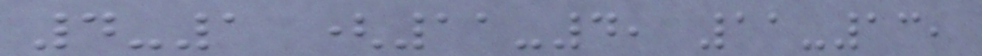4-1 (11-4, 11-13,
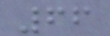66
